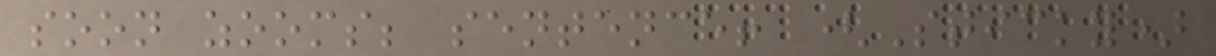soon zooms; sentence! (Sticky)
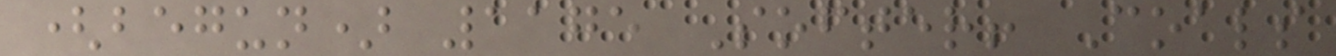(begun) 1175 Softer! Coals
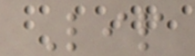Lip
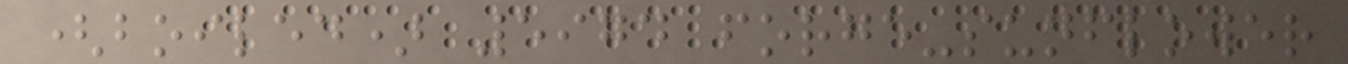(boiled) 5974 forge-sunflower
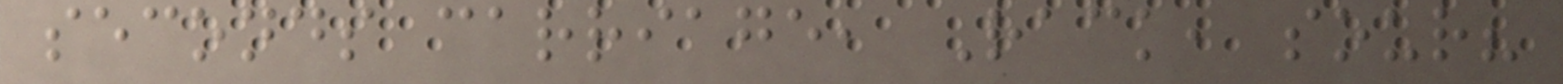seconds carriage, Rack, sour?
